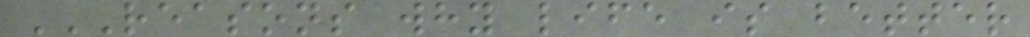REASONS WHY LIFE IS BETTER
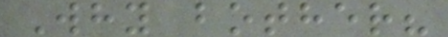Why bother?
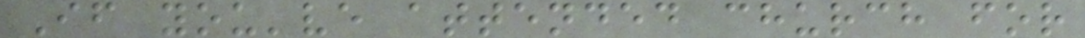If you've attended church for
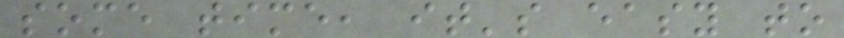some time, it's easy to
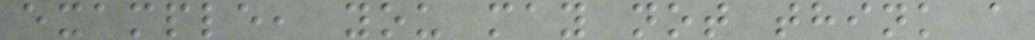example, you may not think a
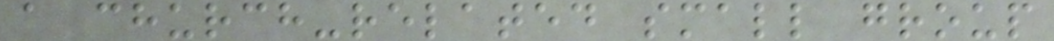a church-related small group
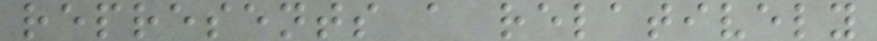represents a relatively
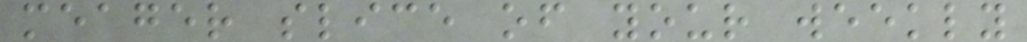meager slice of your weekly
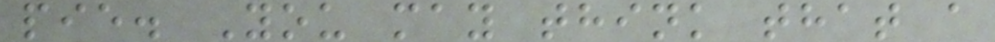pie. You may think that a
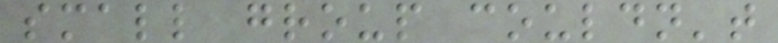small group couldn't
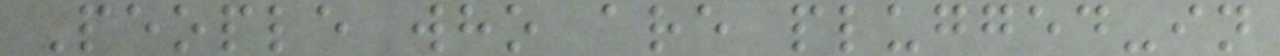People who are plugged-in
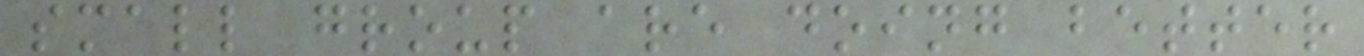small group are doing better
